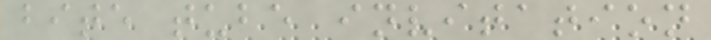bite tube invitation
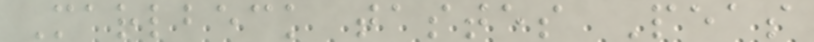Marlbeck tastes Peas
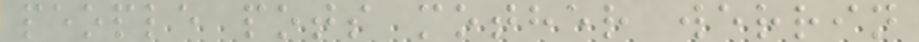people pots mother werrin
